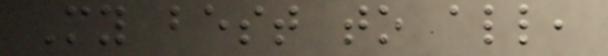My best to all,
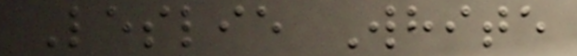Leslie White
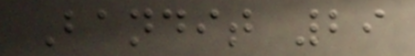Bandit 29
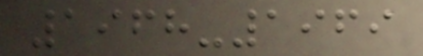1968-1969
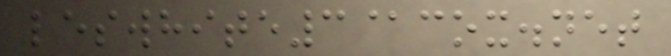leswhite3@cox.net
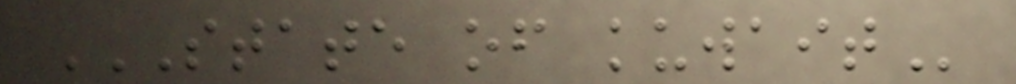STATE OF KUWAIT
